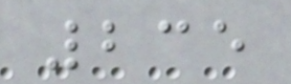235
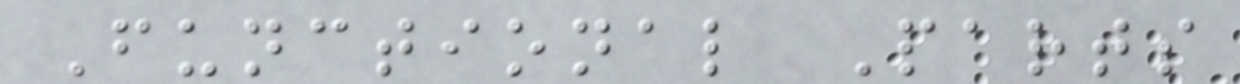Functional Parts
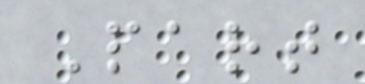Part
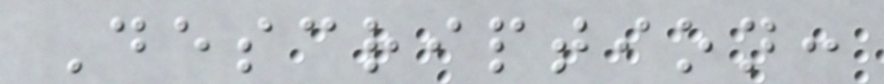Description:
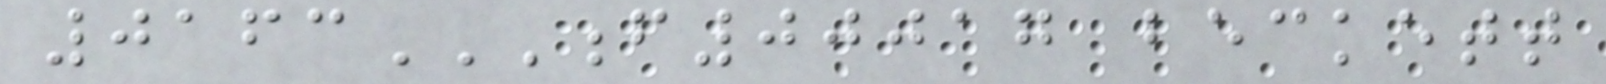0163F00017 BECKETT
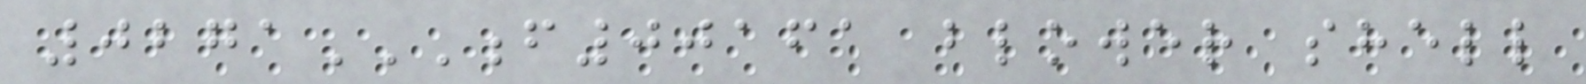0271F00161 BLOWER SHELL
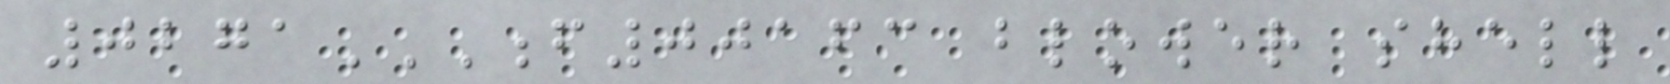0271F00163 BLOWER SHELL
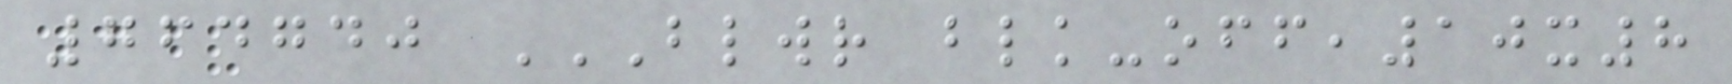764740 BLWR BLK-OFF,10X8
